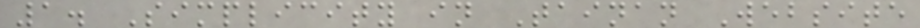1. Simplicity in Tainan Website
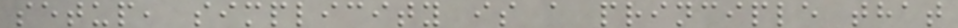setup, simplicity is a principle that
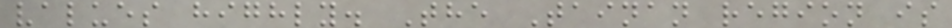values highly. The Tainan region is
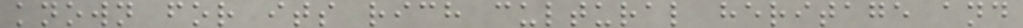known for its rich cultural heritage and
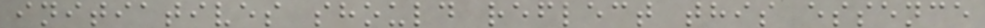initiatives should reflect this essence
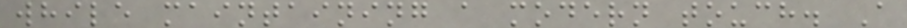while maintaining a modern touch. A
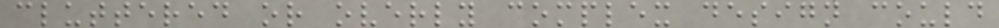cluttered or overly complex design could
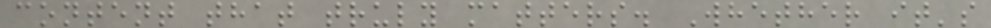content that truly matters. Whether it's
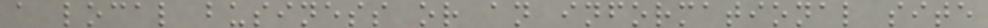a local business or an informational site
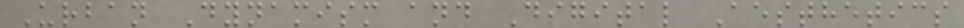Urban Dynamism and Digital Aesthetics
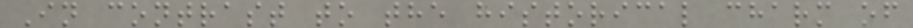In contrast to the historical charm of
